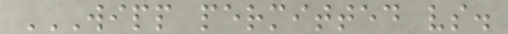WIPP PERMITTED VS.
